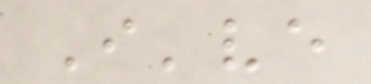I've
